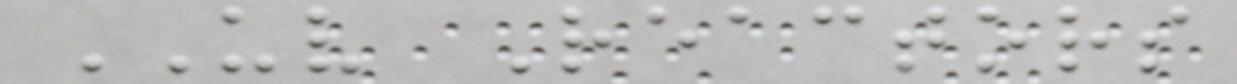UV Reactors
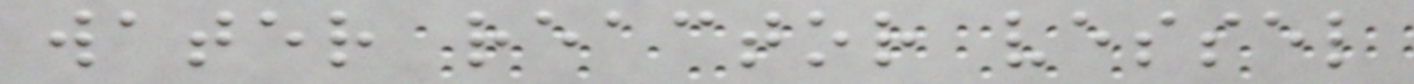water reactor vessel
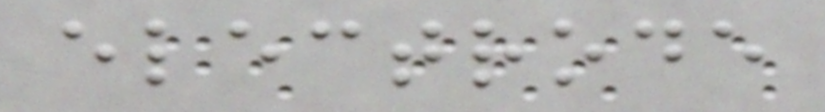electrode
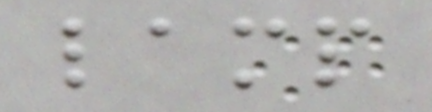lamp
